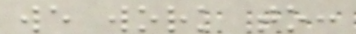we work to:
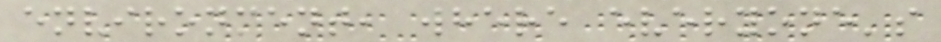environment, where everyone's
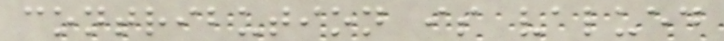contribution is valued
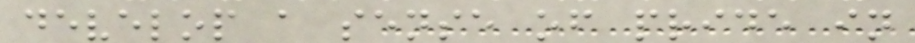develop a sense of pride in
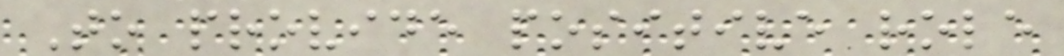To provide positive role
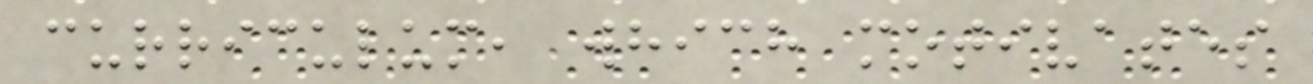curriculum, which motivates
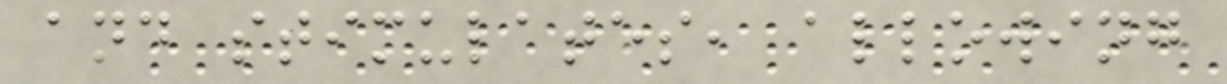and stimulates, allowing
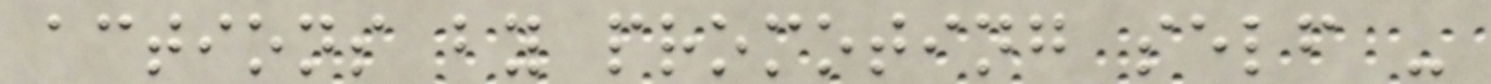actions by promoting self -
